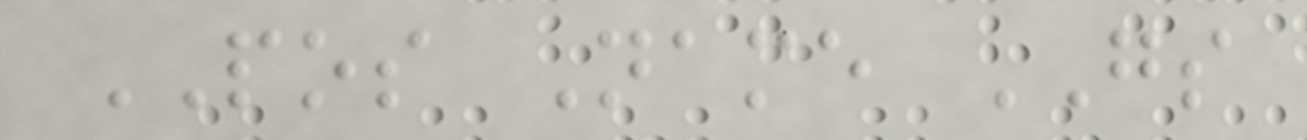POS Name GS
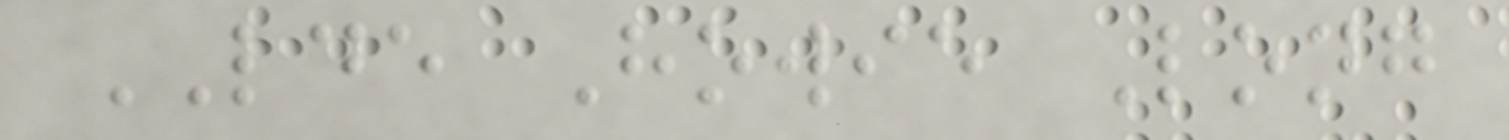LDE Howie Long
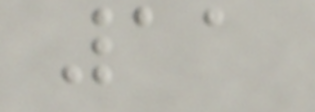11
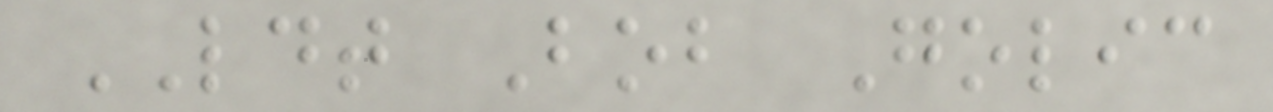LDT Bob Golic
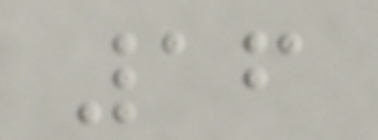16
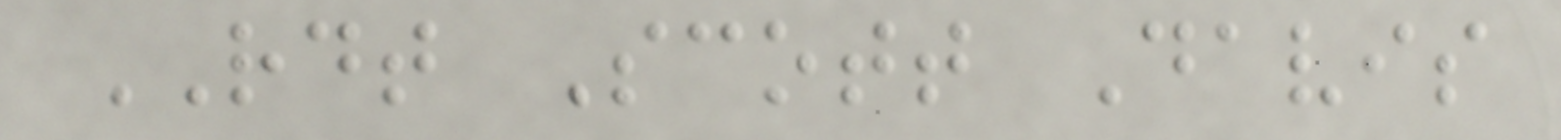RDT Scott Davis
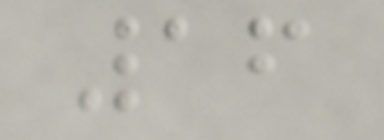16
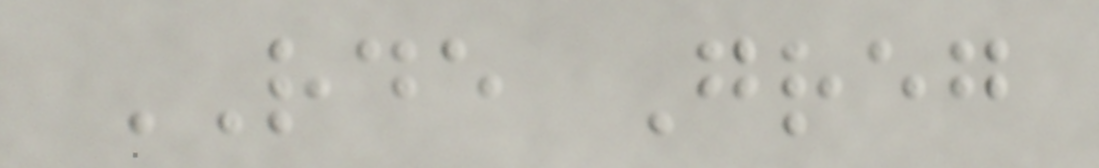RDE Greg
